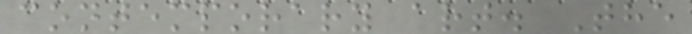contemporary art. The
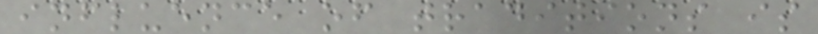influence of traditions is
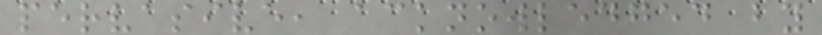pervasive, acknowledged by
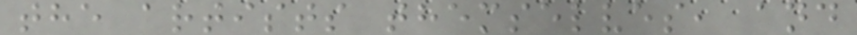the artists themselves, and
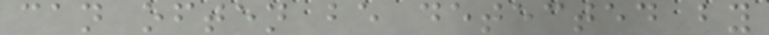can often be detected by
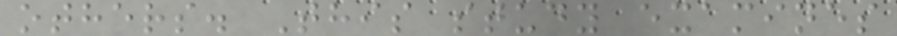others. This study examines
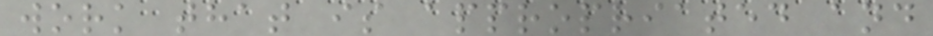work that is appropriated and
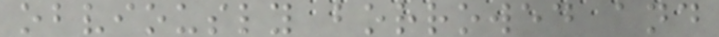obviously borrowed and
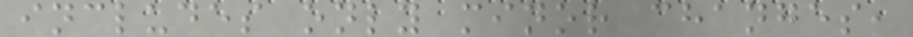includes only minor changes,
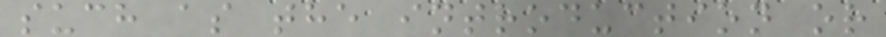such as the introduction or
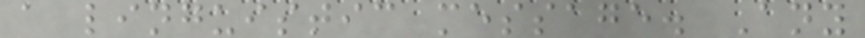a linguistic message. Any
